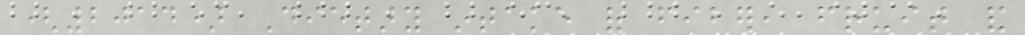(2014) Dietary intake of fiber, fruit and
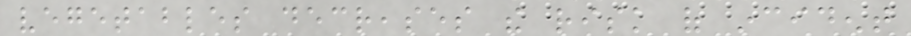vegetables decreases the risk of incident
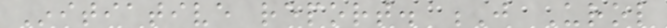Initiative report. J Urol
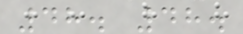48. 48.
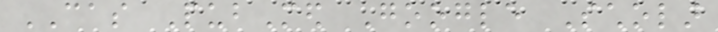CAS PubMed Google Scholar
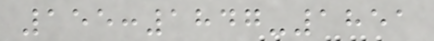155:1847-1851
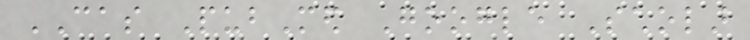CAS PubMed Google Scholar
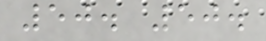50. 50.
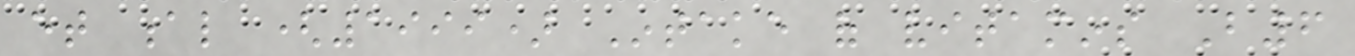et al (1999) Intake of vitamins B6
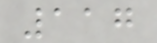117
